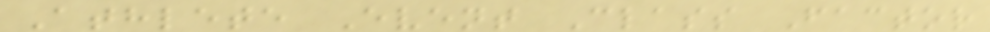Athlete Event Class Factor
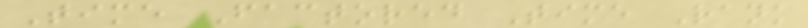Time Factored Time Rank
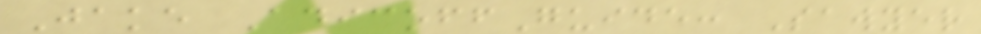Jake AdicoffGuide: Sawyer
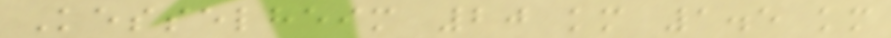Kesselheim 20 km 1.5 km
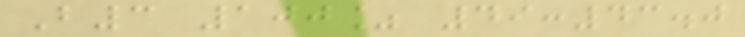B3 100% 49:43.0
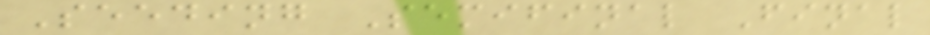Seeding Semifinal Final
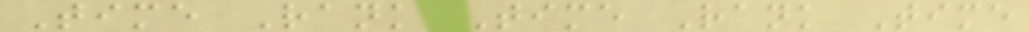Time Rank Time Rank Time
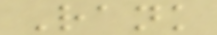Rank
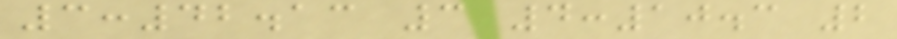3:42.13 3 4:10.3 2
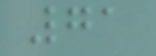71
